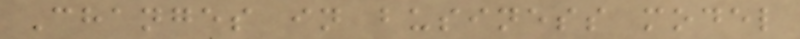Changes in business model
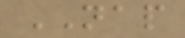NAP
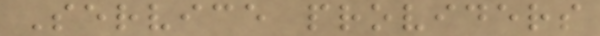Service providers
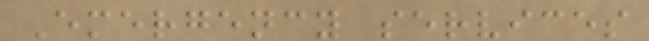Emergency services
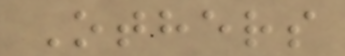Others
